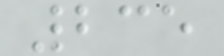235
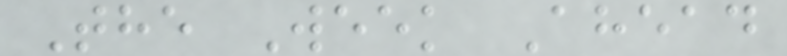The Week Ahead
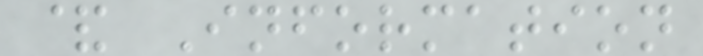& Information
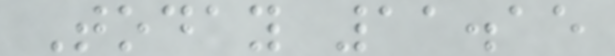Today 11.15
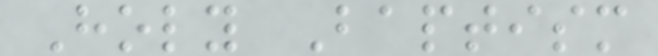Holy Baptism
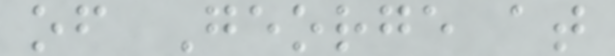of George at
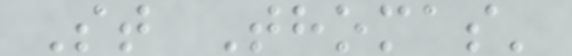St Thomas'
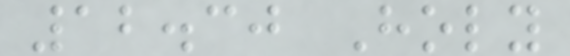12.30 Holy
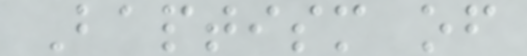Baptism of
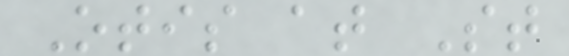Otis at St
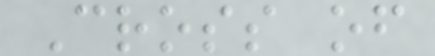Cross of
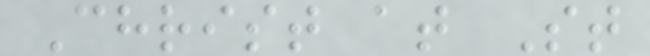Christ at St
